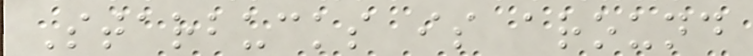Starbucks is around
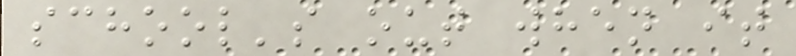school's out when it
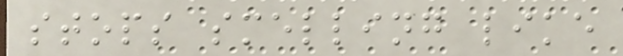stops smelling like
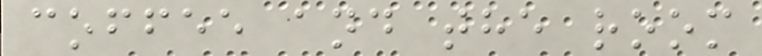coffee and the room
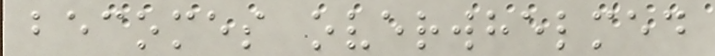becomes overwhelmed
